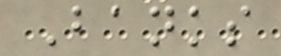Banks
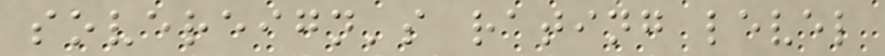sovereign's rating level
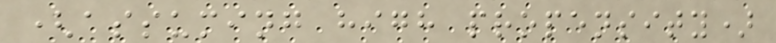(assuming high propensity)
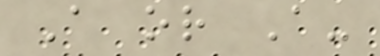A or A-
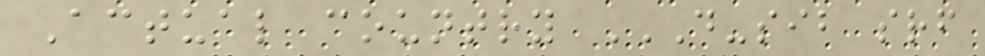Actual country D-SIB SRF
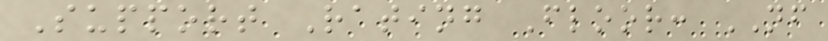Support Rating Floor: NF
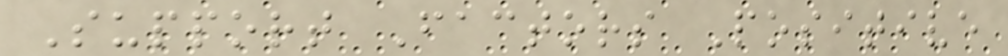Support Factors Positive
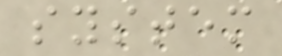system
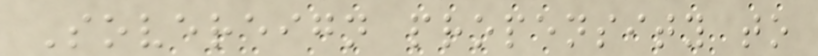Sovereign propensity to
